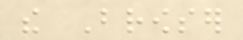the Browser
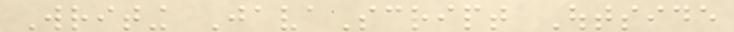Writing JavaScript Outside
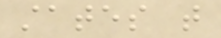states that
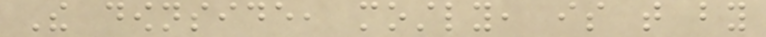The downside, mostly, is that by
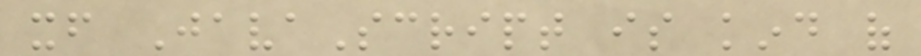itself JavaScript is kind of
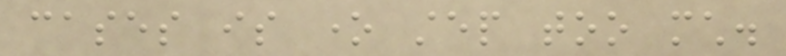cases is one step too much.
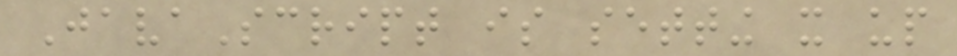JavaScript is setting it up
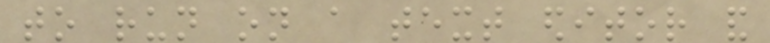to run on a text editor and
